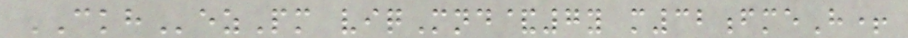CKHezPm viqMnd&7y m32fmeH+
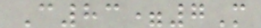C83=7M
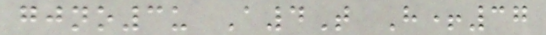gjno3u A4T H+37
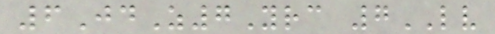6JdZ7Yrc 7LV
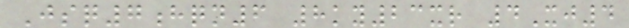Jsq7hqn6 8ky23xr 4Xj4
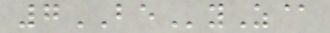7BEyZ@
